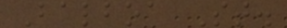Balboa St.
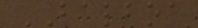BALBOA
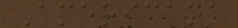Americana
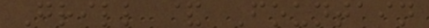Grill & Fountain
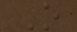O
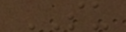SU
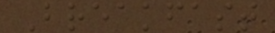Breakfast
